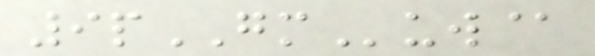9pGMuw@
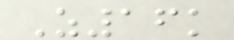Z16k
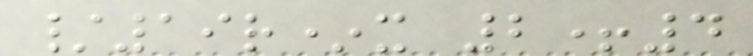/19r*x 2+4
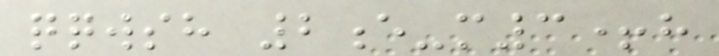qqwsh 2e-m3+h
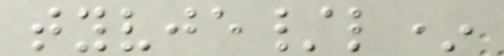tyvje/l*
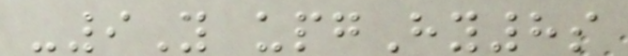-9Y upgHy8s
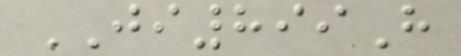JI899H
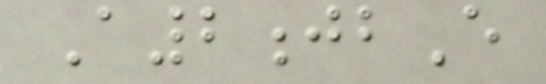A2jbE
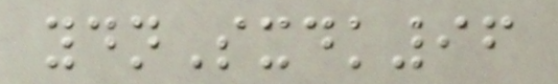ydnSxdk96
